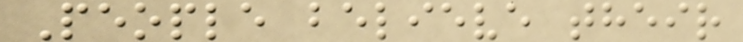People believe their
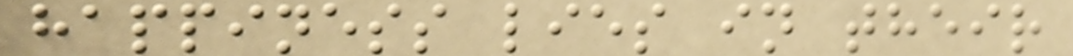happiness lies in their
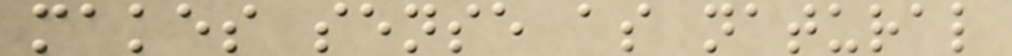makes sense as natural
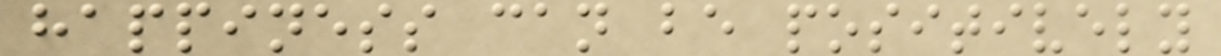happiness can be positively
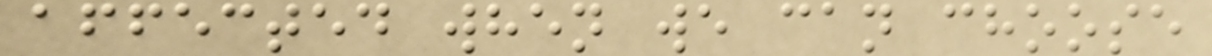affected when we can choose
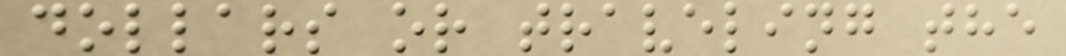dollars or traveling the
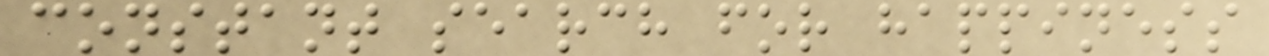constant search for happiness
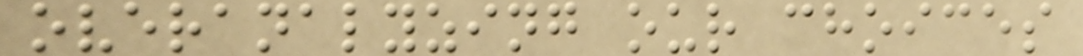overanalyzing our choices
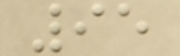95
